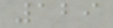129
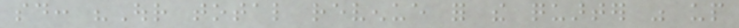said: "Our total revenue for the quarter was up
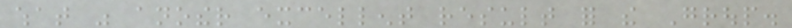what was another excellent result for the Group.
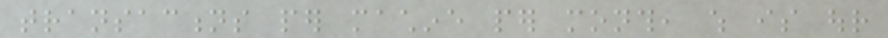transactions per machine per month, which is our
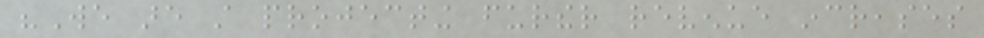"We are still projecting further revenue increases
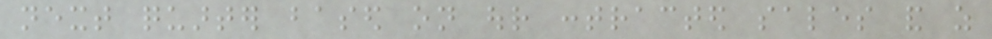next quarter based on our contracted sales and as
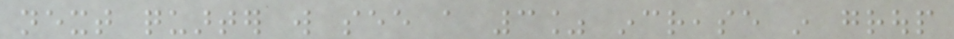next quarter will see a 3% increase in group
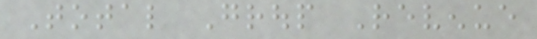Total Group Revenue
